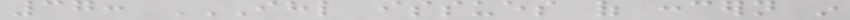37: IHL ISSUES OF CONCERN IN
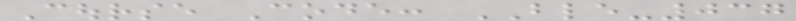Course Code: BLE-037
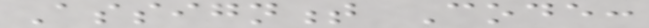Assignment Code:
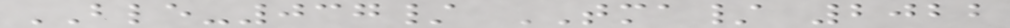BLE-037/ TMA/ 2022
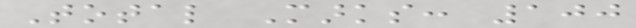Total Marks: 100
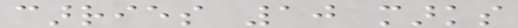carries 10 marks
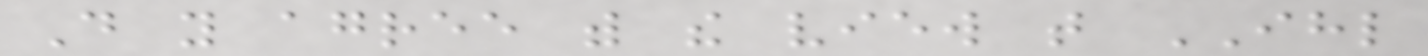Do you agree with the view that IHL
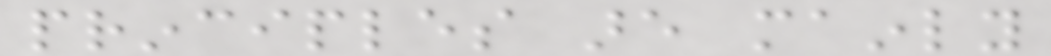principles are mainly
